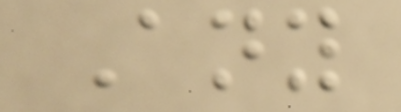Any
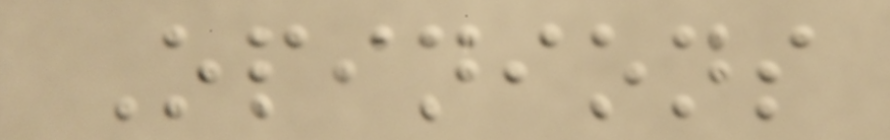Opinions
